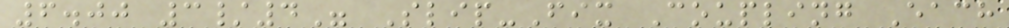6.00 3/4" Slip-Fix Coupling Each
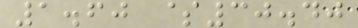1.60 $30.40
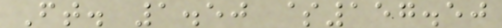Ft. 1.50 $157.50
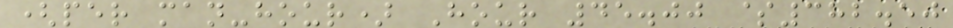(per man-hour) Hour 45.00 $382.50
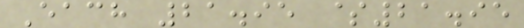Each 21.95 $21.95
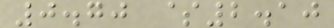0.70 $2.10
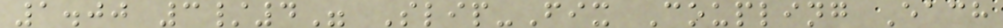1.00 3/4" Slip-Fix Coupling Each
